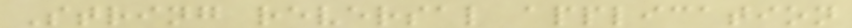String reversal application
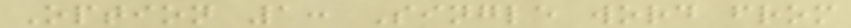Option 1: Single word from
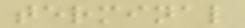terminal
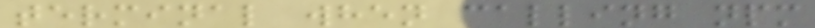terminal when calling npm
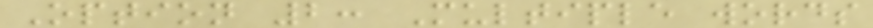Option 2: Multiple words
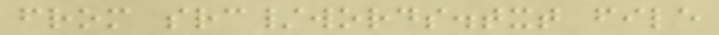from src/words.txt file
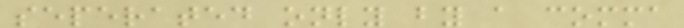seperated only by a comma
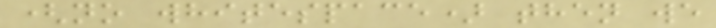(no whitespace) then we
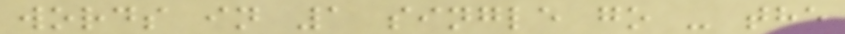words in 1 single go - the
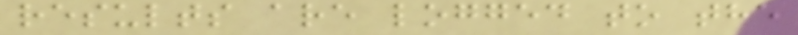results are logged to the
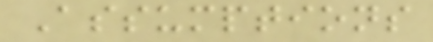Assumptions
